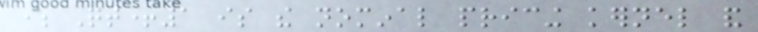where Qt+1 is the nominal pricing kernel and
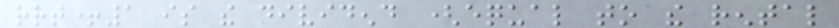rrt+1 is the dividend (equal to the rental
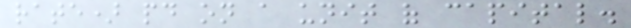rate) paid on a unit of capital.
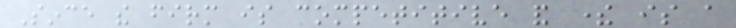Since the firm is competitive and there is a
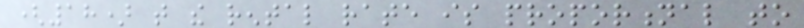(18) that the rental rate is proportional to
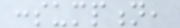consumption,
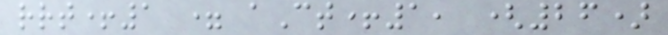rrt+1 = aCt+1, (26)
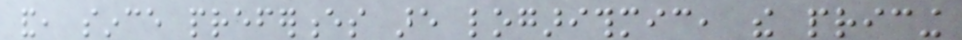and, since preferences are logarithmic, the pricing
